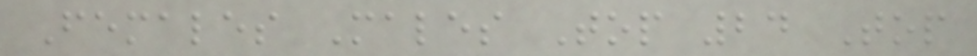Females Males Top 24 Top
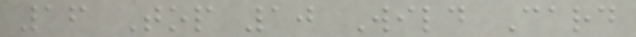16 Top 10 Wild Card
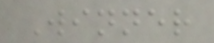Winner
